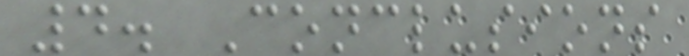4. Conclusions
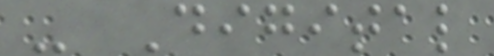- Digital
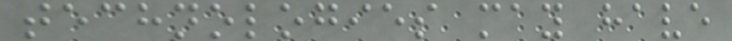technologies may have
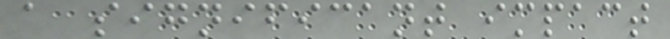a significant impact
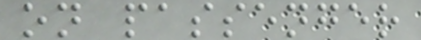on passenger
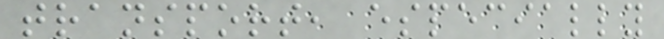transport, especially
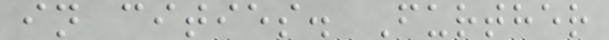in cities. Further
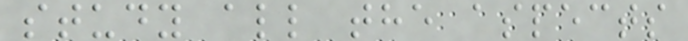study all the aspects
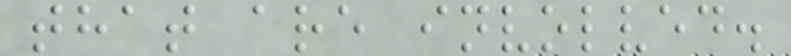that are involved.
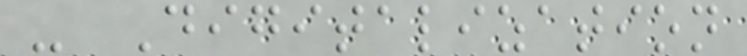- Digitalization
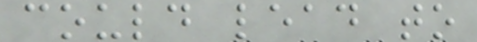could lead to
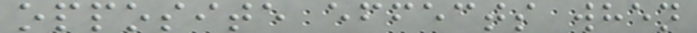opposite effects when
